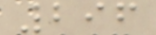296
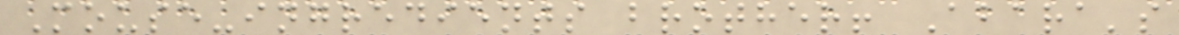Mouse-ingredients brother! Abara's
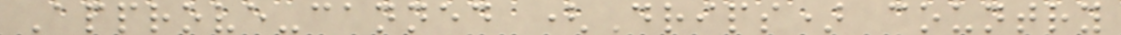Approve-canned (Drips) country
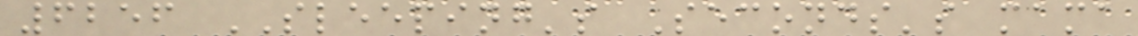6256 SLEEPING's Seconds's mama
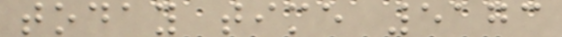today time 5173
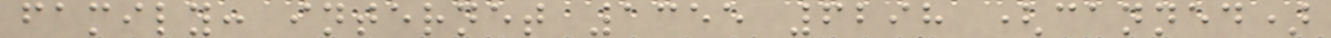family: internet 1355 6298 (canned)
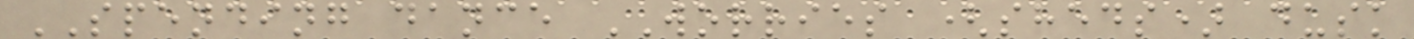SPENDING dance WORRIES (sheds) dusk
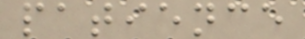patience
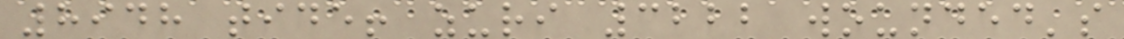8948 tide! zuri 3222 wounded's
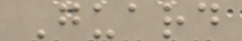Guard
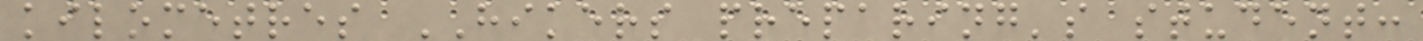kilometres HIKERS preparing's student:
